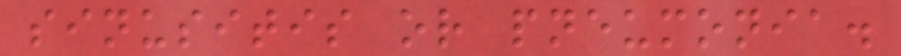sinusitis or pneumonia.
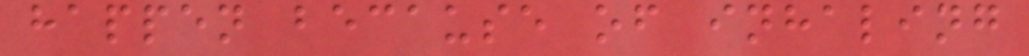happen because of inhaling
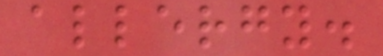allergy.
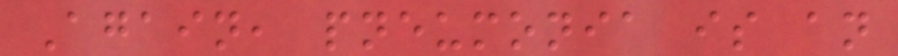Again, pneumonia is an
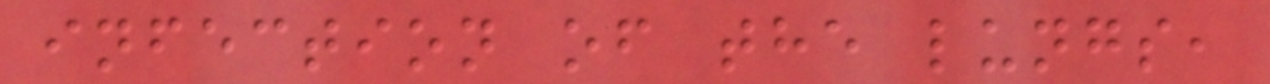infection of the lungs,
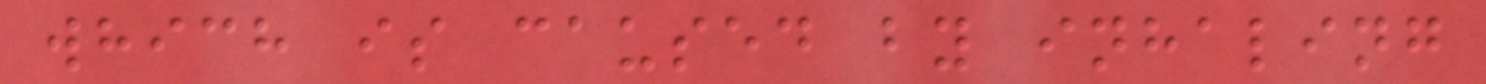which is caused by inhaling
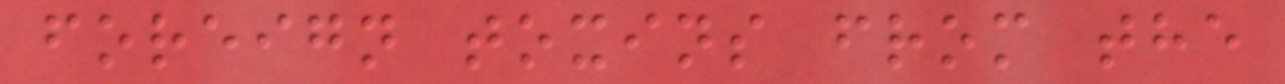foreign toxins from the
